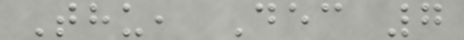Thu, Dec 7
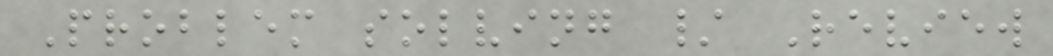Problem solving / Review
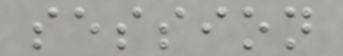session
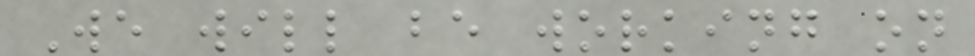We will be working on
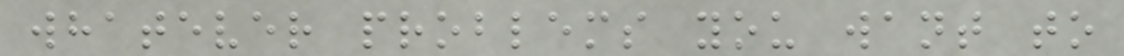whatever problems you want to
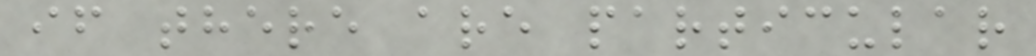if there are particular
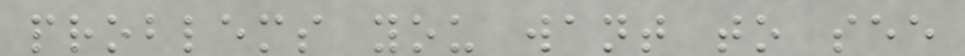problems you want to see
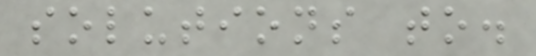solutions to.
